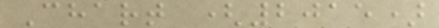Chart (2015)
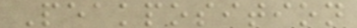Peakposition
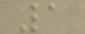1
